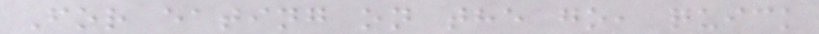For eating on the go, quick
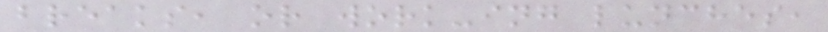breaks, or work-ing lunches,
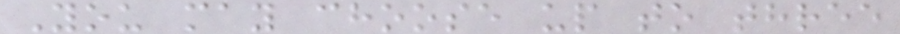You may choose up to three
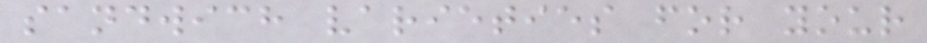sandwich varieties for your
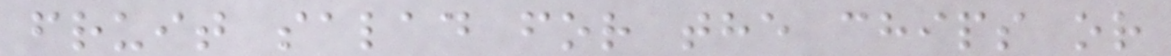fruit salad for the chips or
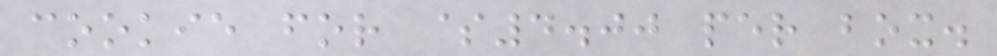cookie for $4.00 per box.
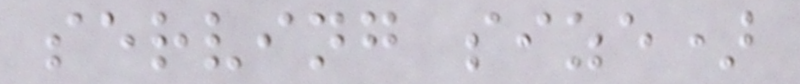serving size)
